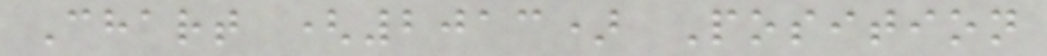Chart (2013) Position
